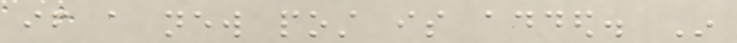if a new post is added. In
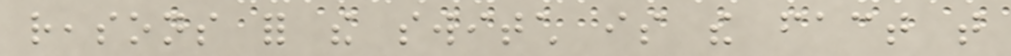reasons for the switch is the fact that
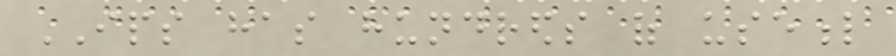IPS has hundreds of useful
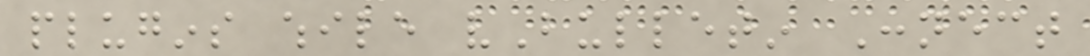plugins while vBulletin Connect
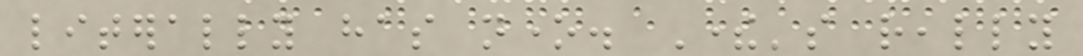literally has none. There's really
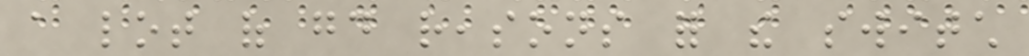a lot of good reasons for the switch
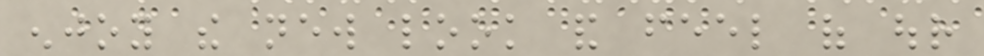enjoy the new look and feel of our
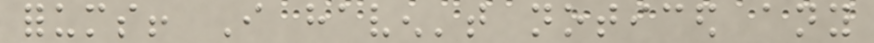forums! I haven't noticed any
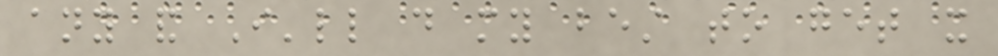any and I'll do my best to get it
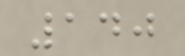140
